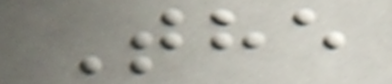The
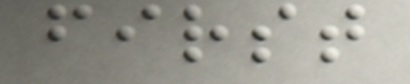first
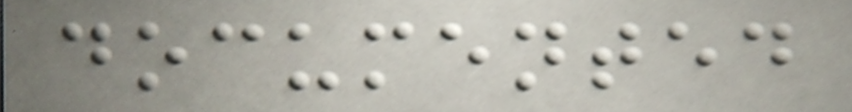documented
